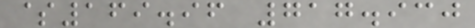$169.96 717.930
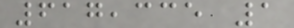617,335 1
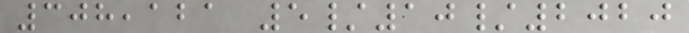308,121 5/10/2020
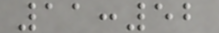11:52
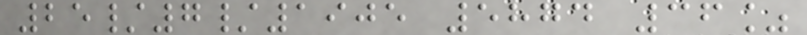25/7/1905 5874 36%
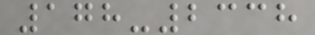178-2338
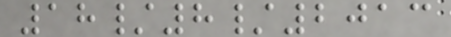18/8/2013
